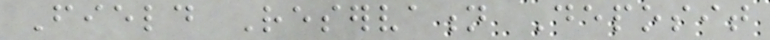Field Reservation Deposit
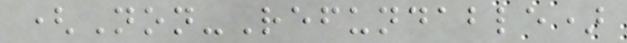(Non-Refundable)
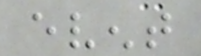event
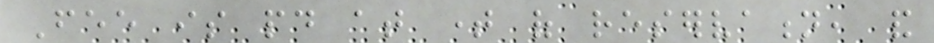Fee is paid at time of reservation, and
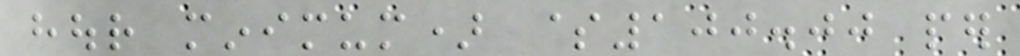hour minimum) $100.00 per
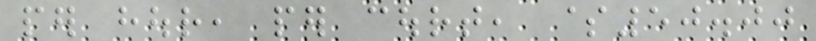per hour, per court, $50.00
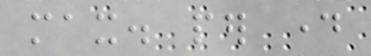max. per day
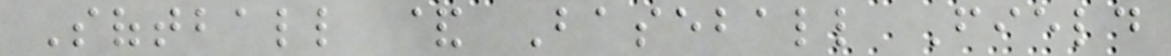Softball & Baseball Field
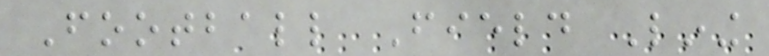Football Field Lining
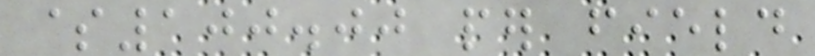$100.00 per field
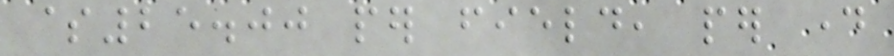$25.00 per field, per day
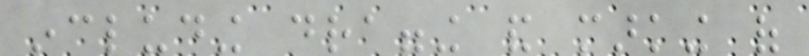including dragging and marking of
